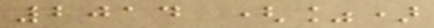2014 (%)
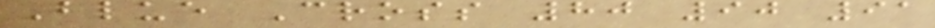Blue Cross 80 90 91
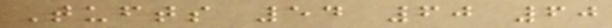Tufts 54 60 60
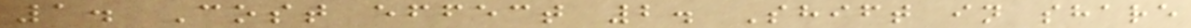1. Cost effect 2. Shift in share
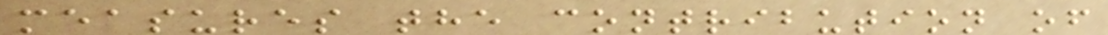measures the contribution of
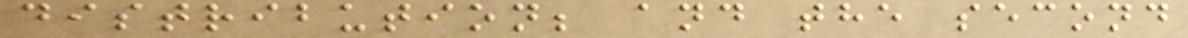distribution; and the second
